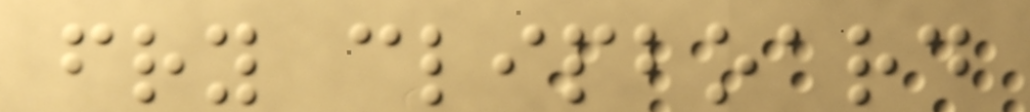fry clipboard
